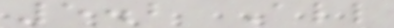5.2 All
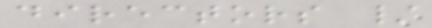directors /
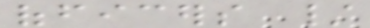officers /
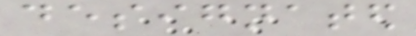designated
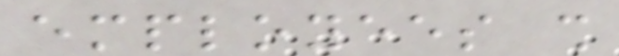employees shall
